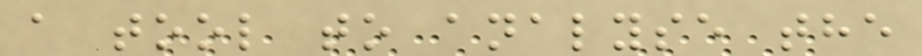a tool to analyse the
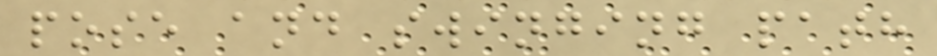pose and swinging path
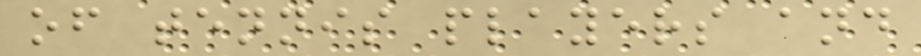of tennis players and
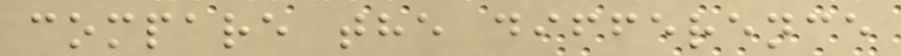compare the difference
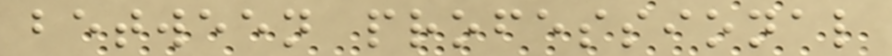between professional
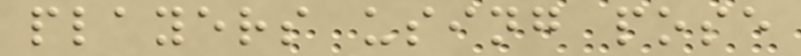players using pose
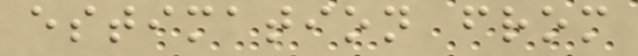estimation from
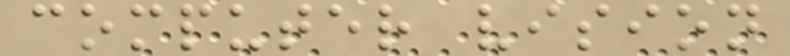computer vision
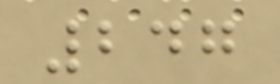247
